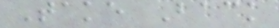Take Back
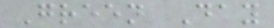Green Day
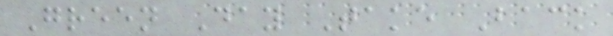Green Day Take Back
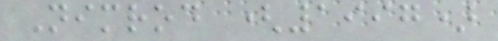Nimrod (1997)
